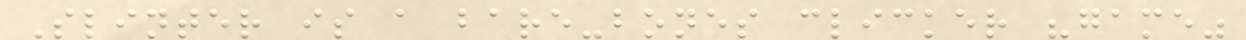Slinter is a bare-bones clicker "game"
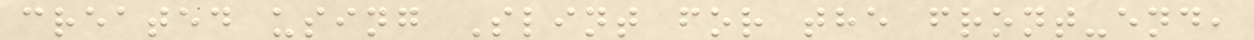created using Slint for the front-end,
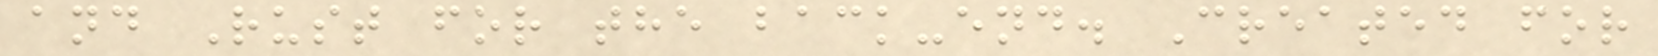and Rust for the back-end. Created for
